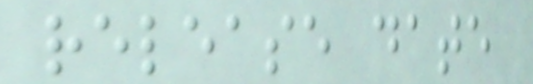release date
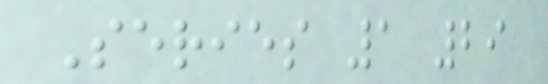Series 1 29
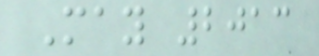May 2013
